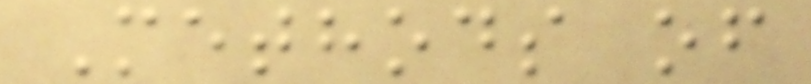Methods of
